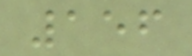156
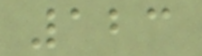123
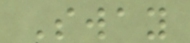Sway
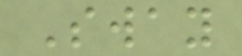Sway
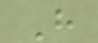H
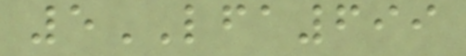5LFA699
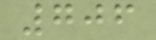706
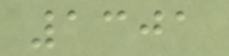1301
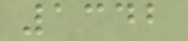1342
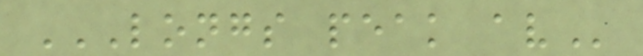LONGS PEAK AV
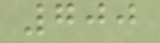700
